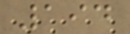194
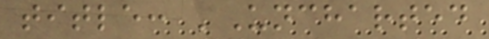title: 'Uncharted
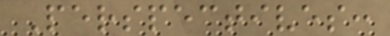Perspectives:
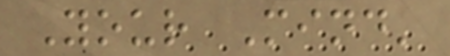Your Mind'
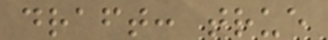draft: true
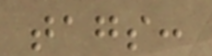tags:
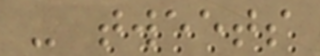- tweets
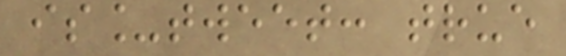is_tweet: true
